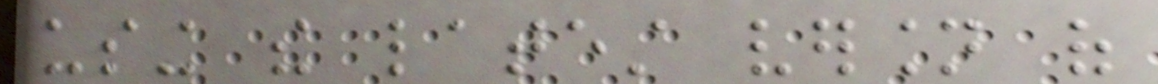using the latest version of
